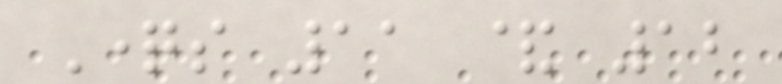Questions 11 & 12
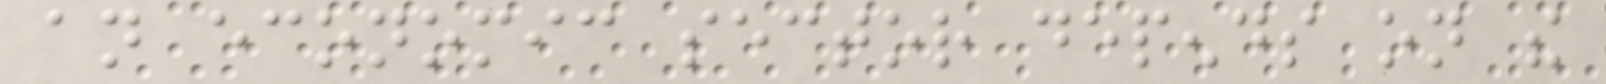an economic sector depends on the
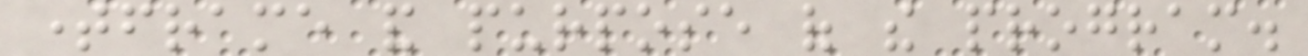timeframe and purpose of the program.
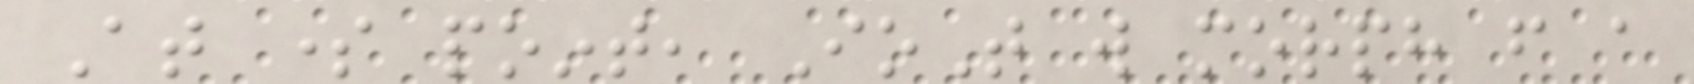At some point, IoT will morph from a
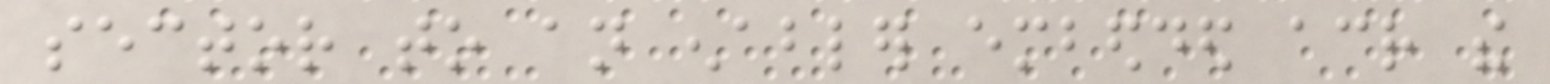sector to an enabler embedded across the
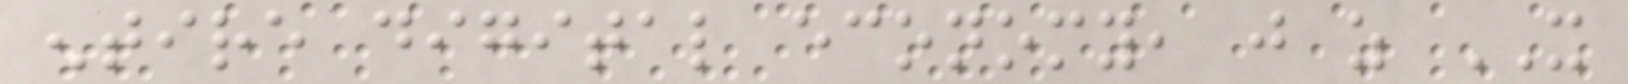entire digital economy, just as IT
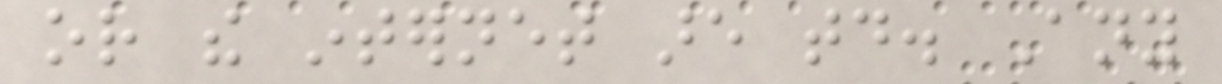or the internet are today. Any
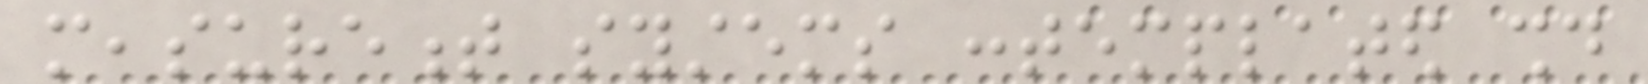measurement systems contemplated should
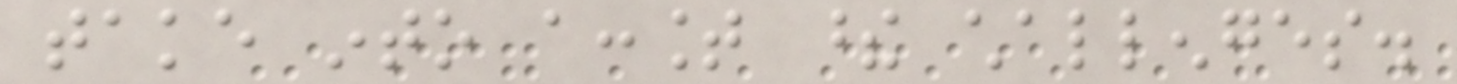take into account these challenges.
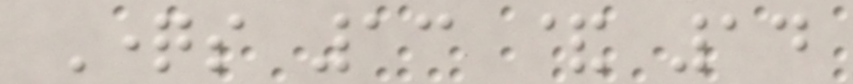Questions 13 & 14
